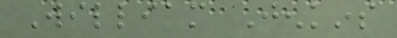William Jenkins
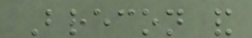Brecon and
